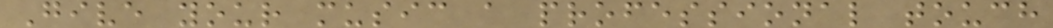Give your music a professional touch
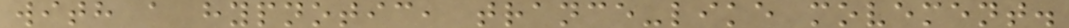with a hypnotic, trance-like movement.
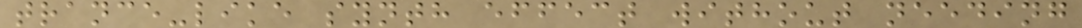trance-like synth effect without needing
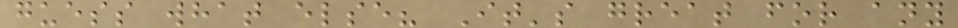guess what else? It's great for any
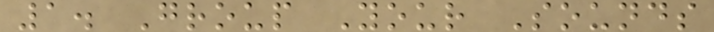1. Group Your Sounds
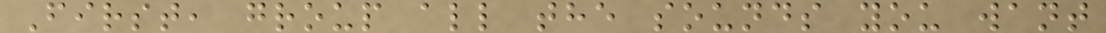First, group all the sounds you want
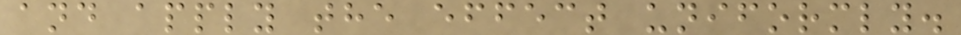and apply the effect uniformly.
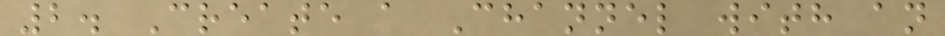2. Create a Channel with an
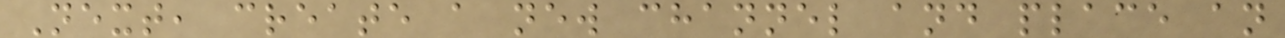Next, create a new channel and place an
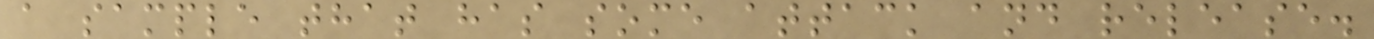a sample that has some attack and release.
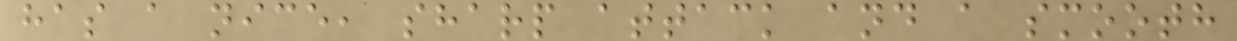has a nice, sharp attack and a smooth
